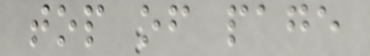top of page
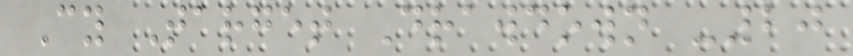Cy Target Drawdown -20
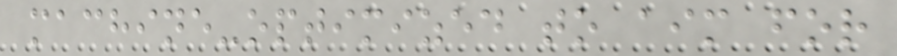machine-optimized to aim for
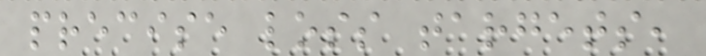precise loss targets,
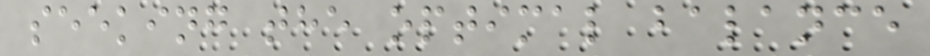seeking the optimal balance
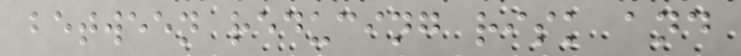between reducing risk and
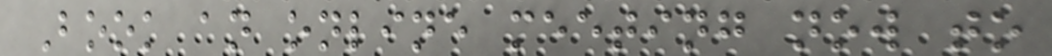Book an online meeting now to
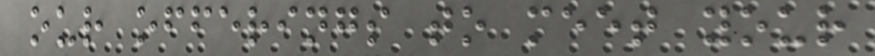our offerings to meet your
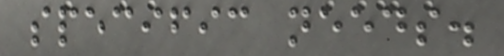specific needs.
